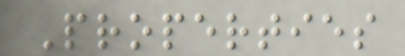Properties
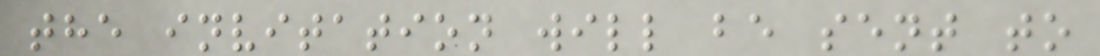the invitation will be sent to
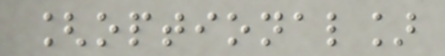[optional]
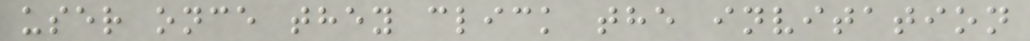user once they click the invitation
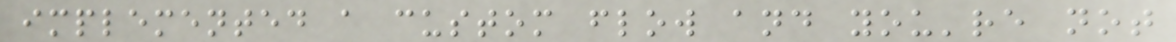implemented a custom flow and you're not
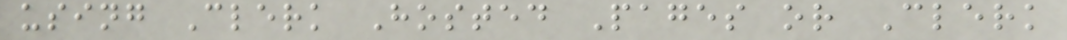using Clerk Hosted Pages or Clerk
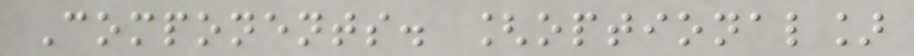Components. [optional]
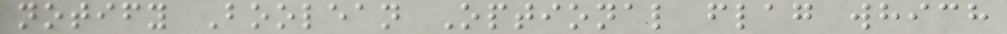notify Boolean Optional flag which
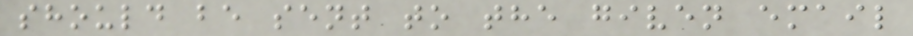should be sent to the given email
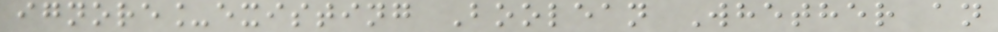ignore_existing Boolean Whether an
